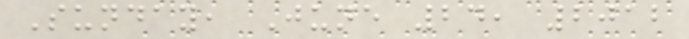Sunday, June 24, 2012
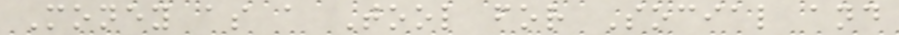Money as a Tool for Social and
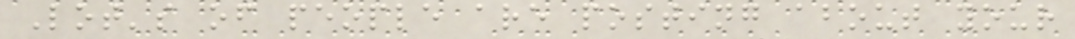Lot's of people are posting about your
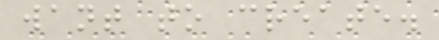want to create.
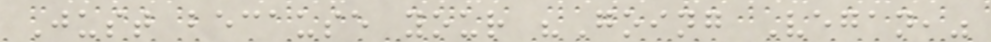Just because your "Going Vegan,"
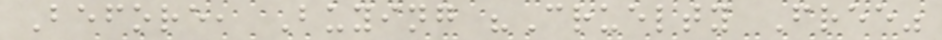Before, Buying "Cruelty Free"
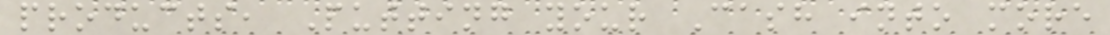products, Putting your Cash into more
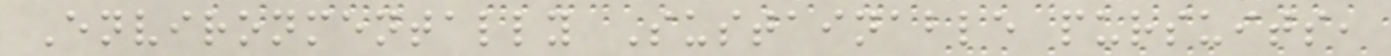Environmentally Sustainable pursuits,
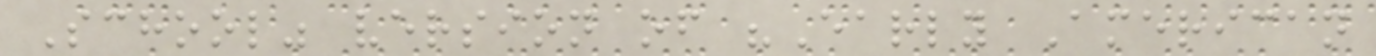School" version of "Early American
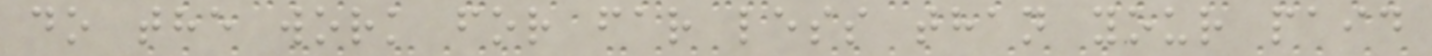do the work for far less than your paid
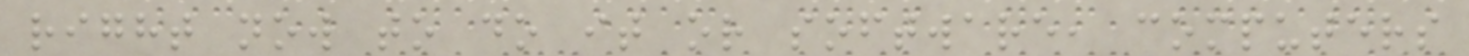right now to do it or software, computers
